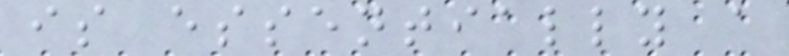is essentially a
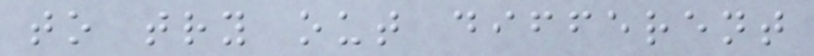to try out different
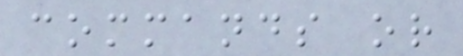commands or
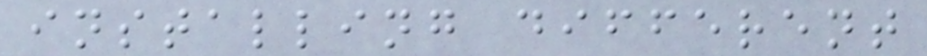installing different
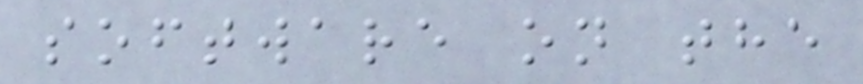software on the
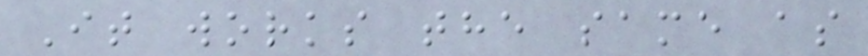It works the same as
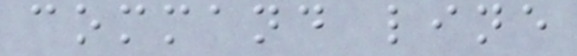command line
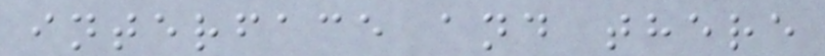interface and there
